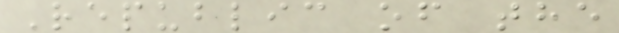Republic of the
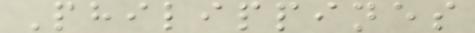Philippines
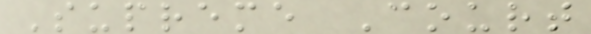Supreme Court
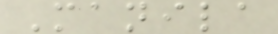Manila
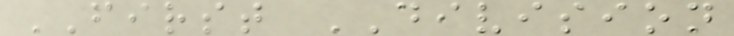FIRST DIVISION
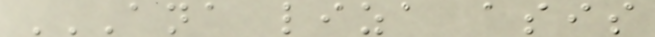ANA LIZA ASIS
